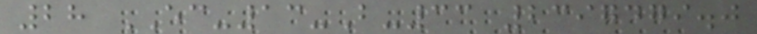28 EC-13-B-33 2397479.0
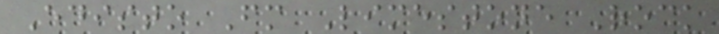Edisto Fm Limestone Rock
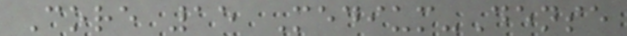Core 15 Medium-Dense
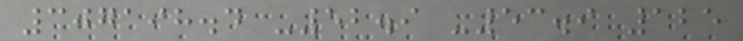307198.4 -52.9 -53.9 125
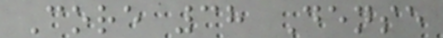Core 38 Dense
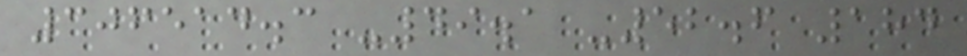306514.3 -49.1 -52.6 184
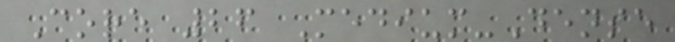Core 26 Medium-Dense
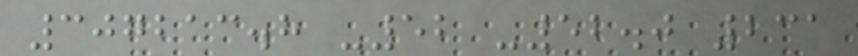307213.8 -52 -52.0 231
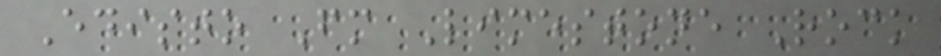Edisto Fm Limestone Rock
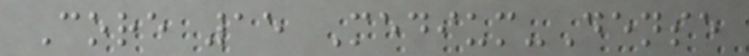Core 15 Medium-Dense
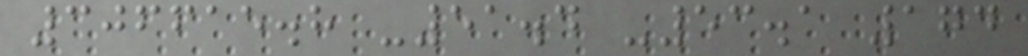306615.8 -51.4 -53.1 174
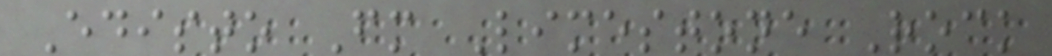Edisto Fm Limestone Rock
